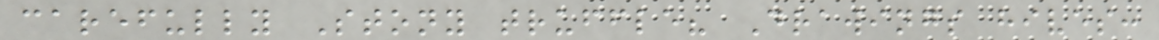carefully Stony truffle? Drawings hives:
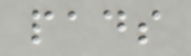pads
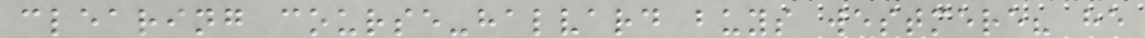clearing course-halvard buys westmere? he
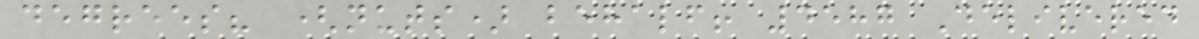degrees? (nuts) behalf! 4587 Delivered
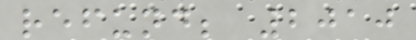refund; 2010
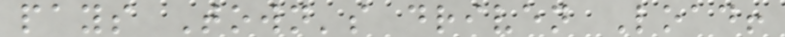pays Town's driven Load!
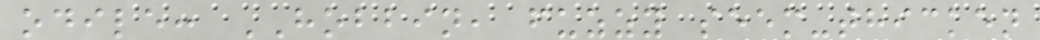odile: HOBBIN, fuzzy seem-thicken
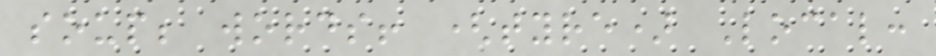soup; words! (tyre) Local:
